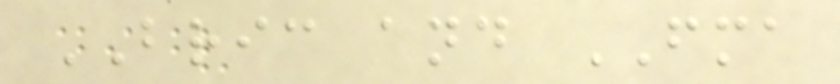BRIC and FMA
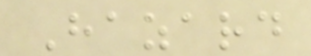Hazard
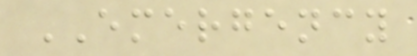EMERGENCY
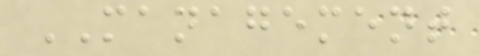MANAGEMENT
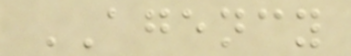AGENCY
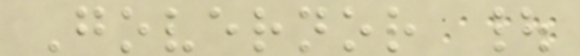Governor |
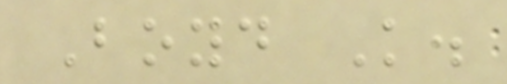Boyd K.
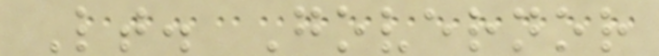Lt. Governor
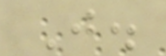J.
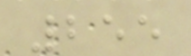255
